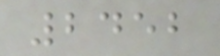2452
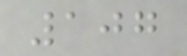107
